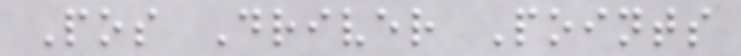Pos Driver Points
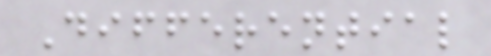Differential
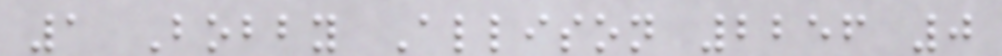1 Bobby Allison 2256 0
